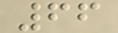66
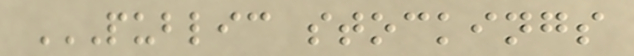PUBLIC STOCKINGS
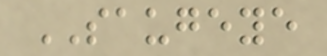SAUGEYE
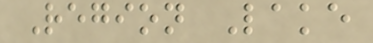Region Lake
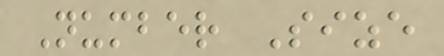Number Size
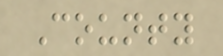County
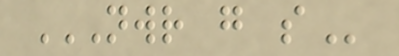NWR G S
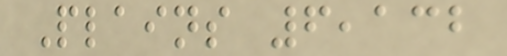Plains 6,132
